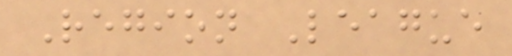Region League
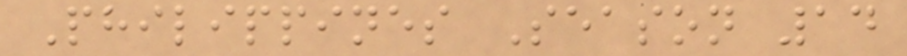Philippines Season 14
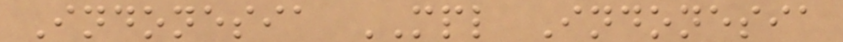Indonesia MPL Indonesia
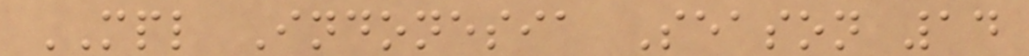MPL Indonesia Season 14
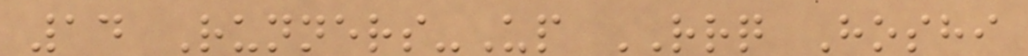14 Runners-Up RRQ Hoshi
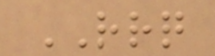RRQ
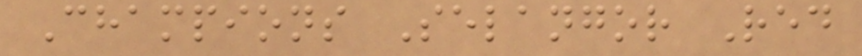Champions Selangor Red
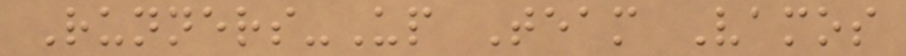Runners-Up Team Vamos
